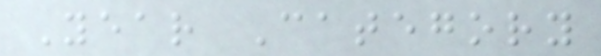Year Category
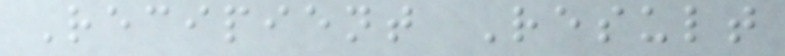Recipient Result
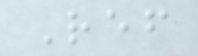Ref
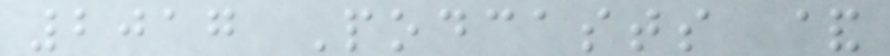2017 Podcasts &
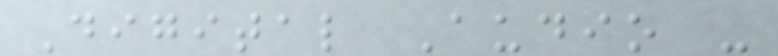Digital Audio -
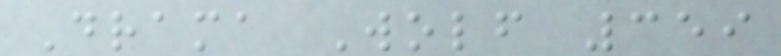Drama Wolf 359
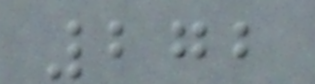272
